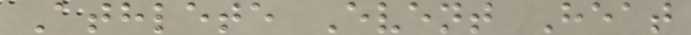Athlete Event Heat
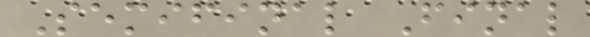Semifinal Final
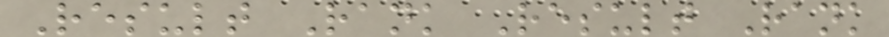Result Rank Result Rank
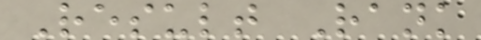Result Rank
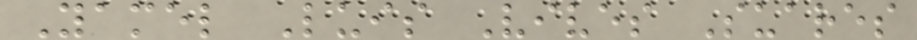Yamel Luis Vives Suares
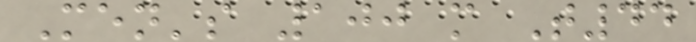Men's 100 m T44
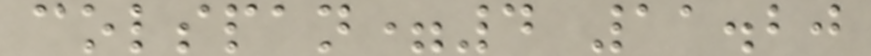colspan=4 11.20
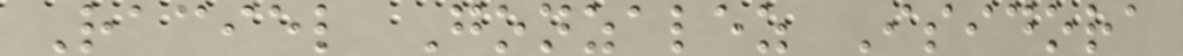Raciel Gonzalez Isidora
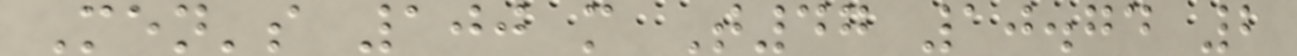Men's 100 m T47 10.74 2
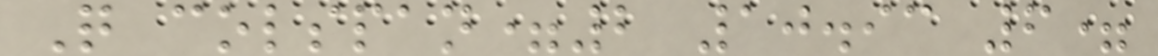Q colspan=2 10.93 6=
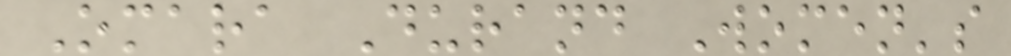Omara Durand Women's
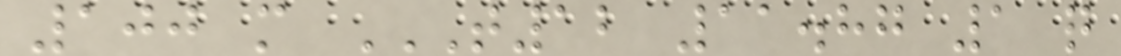100 m T12 11.87 1 Q
